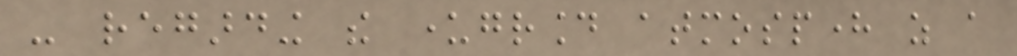- regarding the underground atmosphere as a
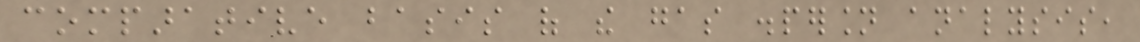comparative basis of the gas dispersion analysis,
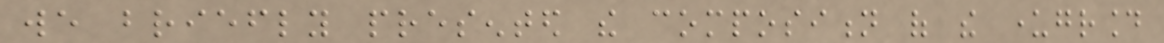we briefly presented the composition of the underground
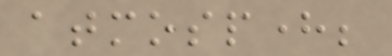atmosphere;
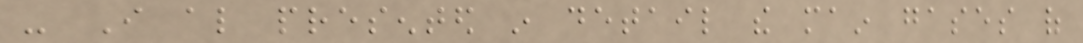- I also presented in detail the main gases of
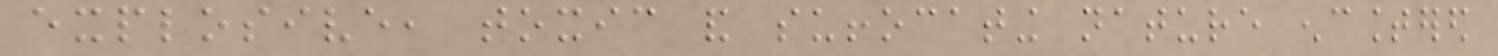explosive, toxic and suffocating nature encountered
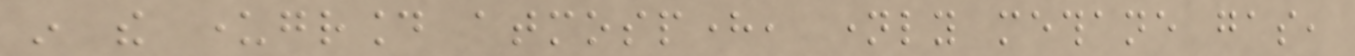in the underground atmosphere, namely methane gas,
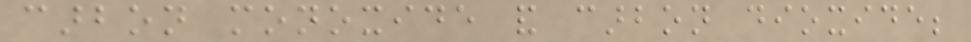carbon monoxide and carbon dioxide;
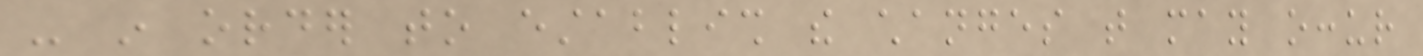- in order to establish the changes that may occur
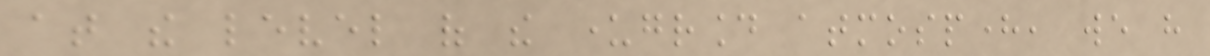at the level of the underground atmosphere, we have
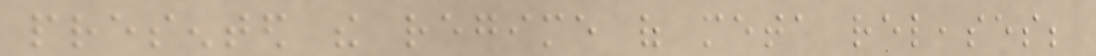presented the regime of meta releases;
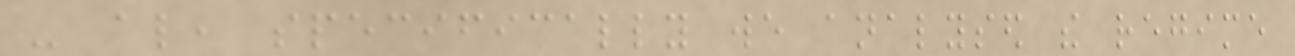- also, specifically we analysed the regime
